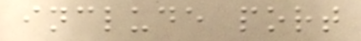include port
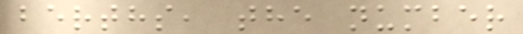berths, the number
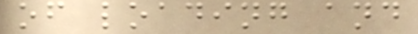of loading and
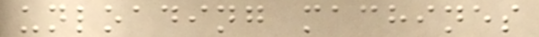unloading machines
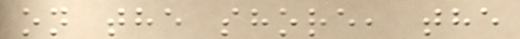on the shore, the
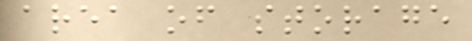area of storage
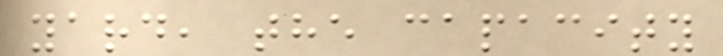yard, the capacity
